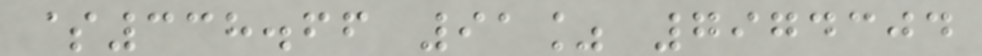$338.66 91% 7974304
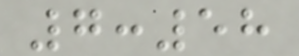7:58
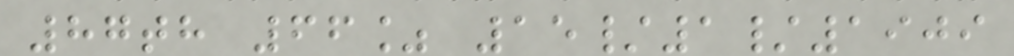87th 66% 15/1/1909
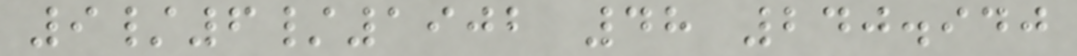9/6/1902 48 240.940
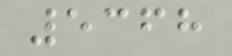5368
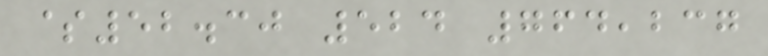$52.30 524 764,237
